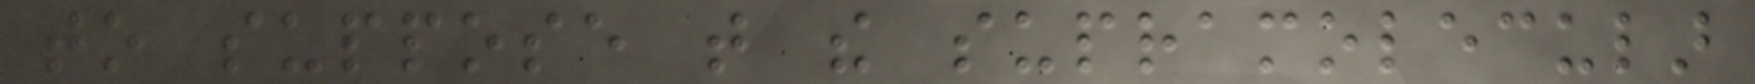to suppose that the supramolecular
